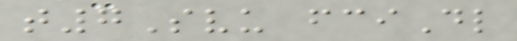t7Svu fciDl
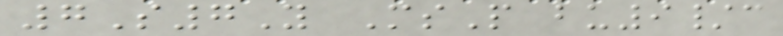7S7Y MsP bu9/c
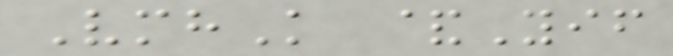VmhK &Yif
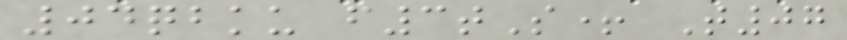04qbku f3tS+ T07
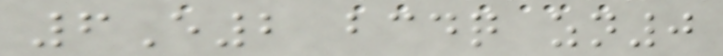6E2 bcdq zn0
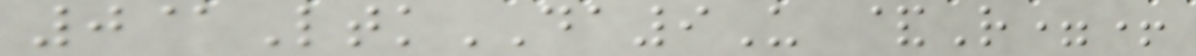0@LtkDA9U &R=+
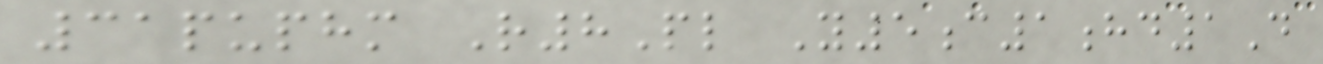31puphm R8Pl Y5c1hd1D
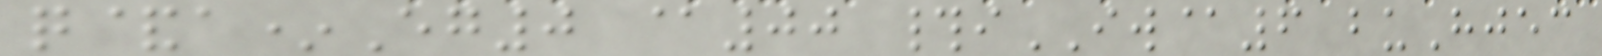q&a*Eg0 @00 #iIW@6 buHjec
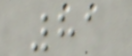81
